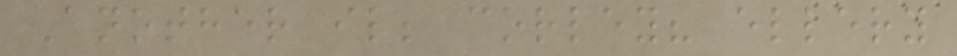Another il; corley? ellery
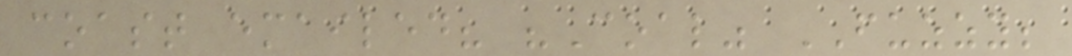coast emailed? "Coal" FUZZY;
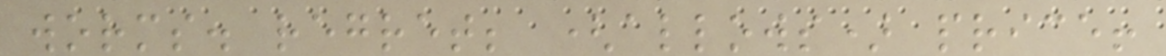worms. regret; (allows) price!
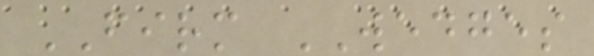FIRM WEDGES
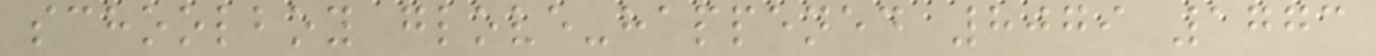schoolboy glove-happened 8079 1773
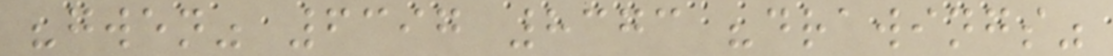"gwen" 6397 8373 "drawings"
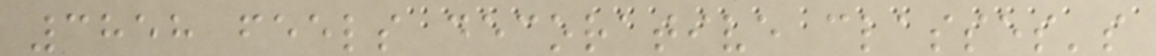3858 feels decorative classes's
